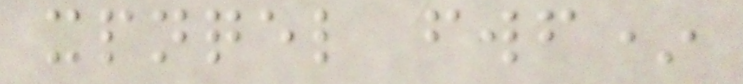xpnqel fwf*
